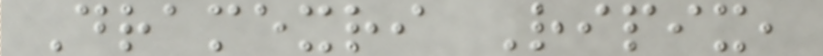Dramexri Ripix,
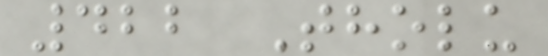422 Tholu
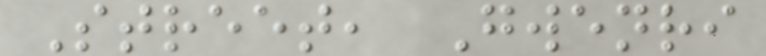Street, Gwenri
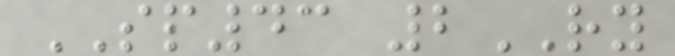SP43 2RY
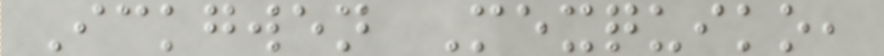Ickgwen Mexquiko,
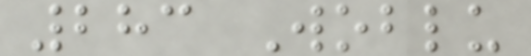283 Woblu
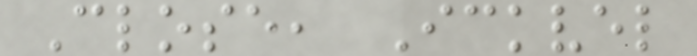Close, Ickvel
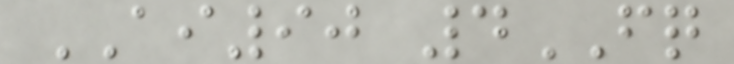AI90 4FQ
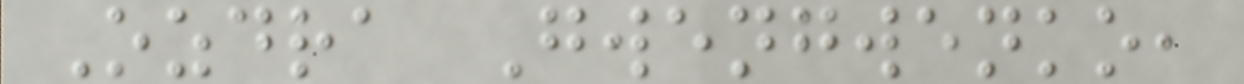Ozdra Gwengwenko,
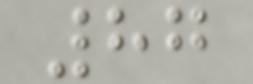87
